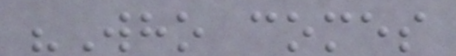"Who comes
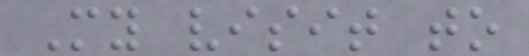My visit to
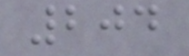204
